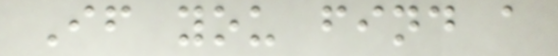If you find a
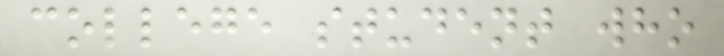college student who
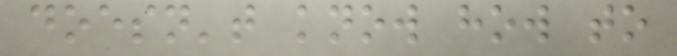doesn't know how to
